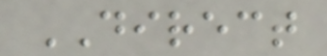DIRECT
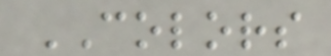COLORS
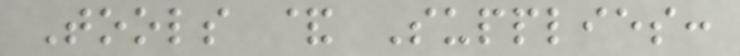Tools & Supplies:
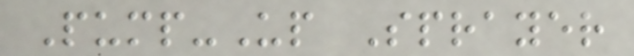Pump-Up Sprayer
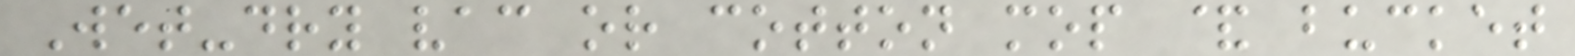Wet-dry vac or cotton mop & bucket
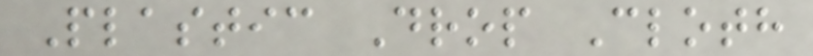Plastic Drop Cloth
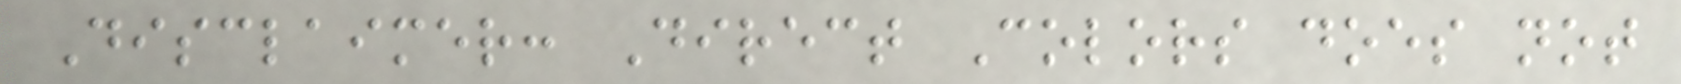Disclaimer: Direct Colors does not
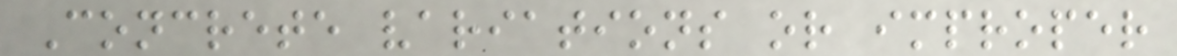Concrete variations or improper
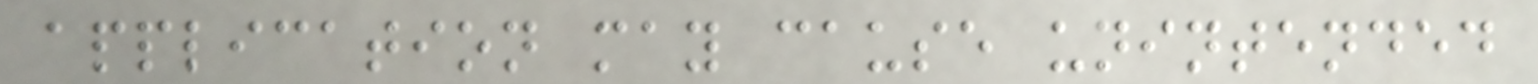application may cause unintended
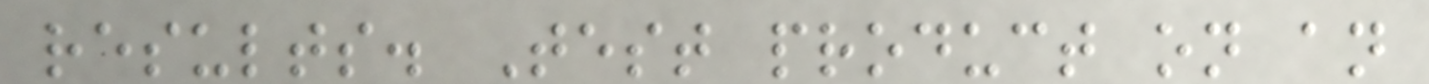results. Test product on an
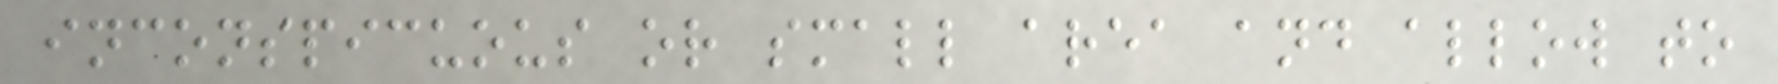inconspicuous or small area and allow to
